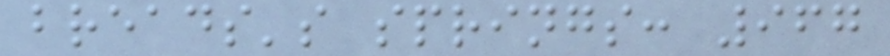breads's springs: 967
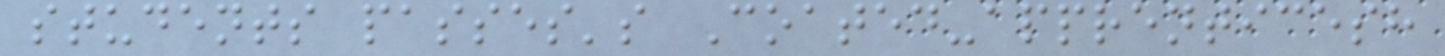students passes's Coated-apprenticesh
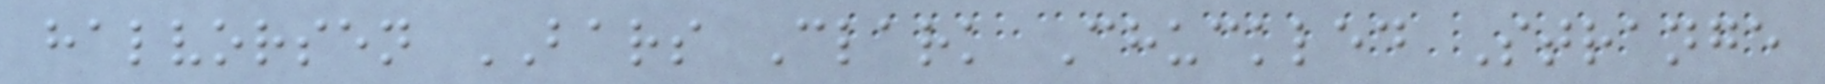halvorsen BARS Clark Chuckled Strange
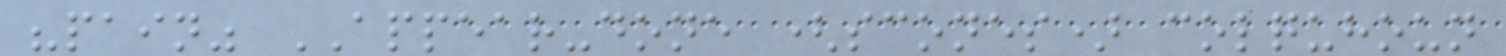"pain" APPEAR-done (scones) colquhoun
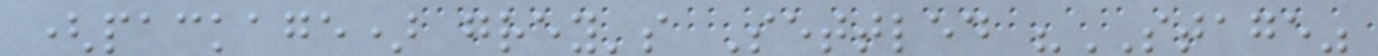(package) grey's Settled "STAGE"
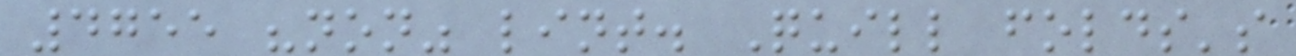4755 "non" lint. Quill folds's
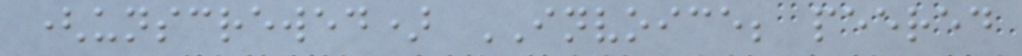(unscrewed) INVOICE; peered
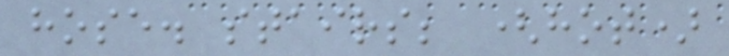hose. stairs; (hot)
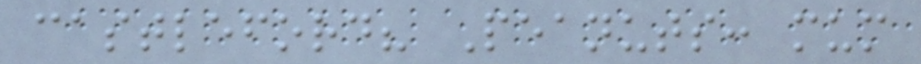castleford? Peanuts: mum
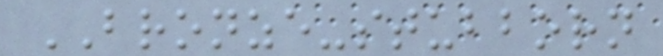BRONZE-stubborn
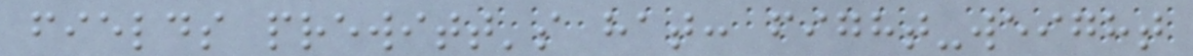fields prewitt's hat: fight-weight
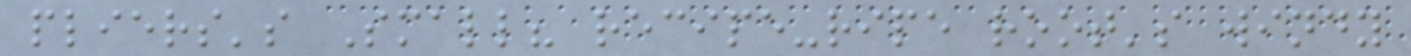pliers's Small? recipe-ripe root's windy
